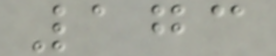173
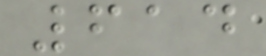614
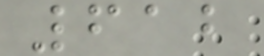612
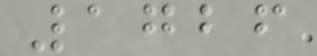1726
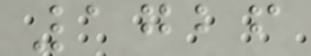1726
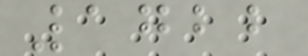1722
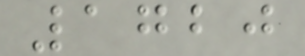1720
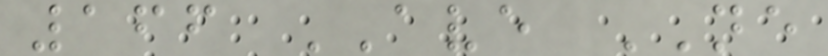166 AVE NE
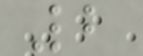2
